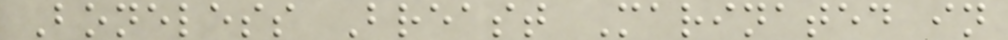Boneless Breast Marinated in
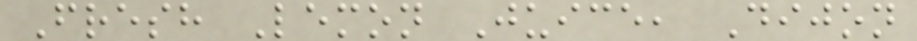Fresh Lemon Juice, Dijon
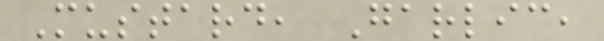Mustard, Garlic,
